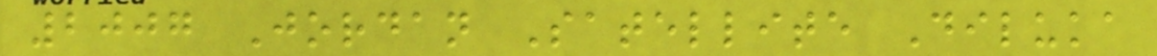2007 Jordan Satellite Diluka
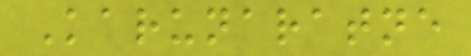Karunaratne
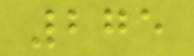275
